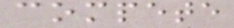compete
